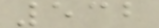532
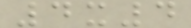4x4
